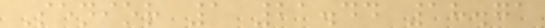Senior 1 21.44 18.71
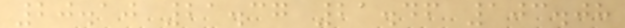20.10 21.37 21.46 103.08
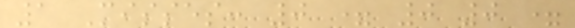1 Misses: 0 = 0 0 =
